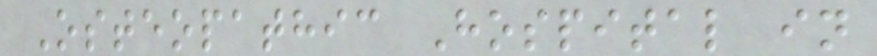Osteopathic Hospital in
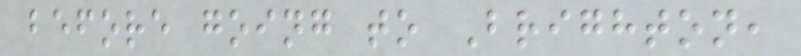before going to Brighton,
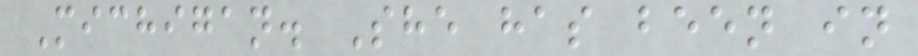Michigan. She has been in
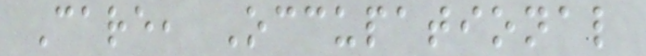Care, Occupational
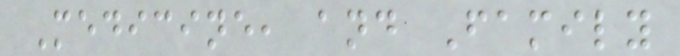Medicine, and Family
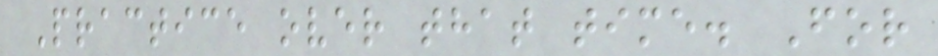Practice over that time. For
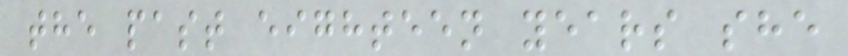the past eighteen years she
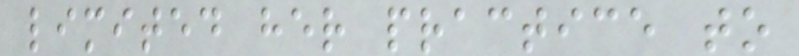limited her practice to
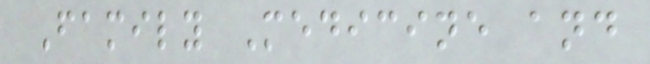Family Medicine and
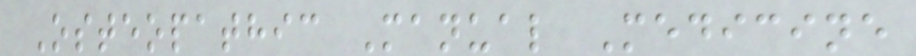Osteopathic Manual Medicine
